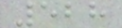528
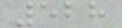528
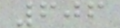606
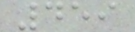459
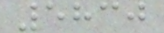5830
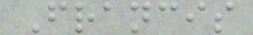Francis
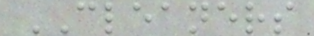CLEANERS
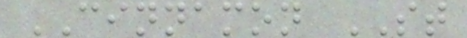CINNAMON ST
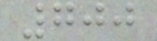700
